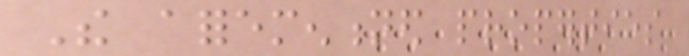The aforementioned properties
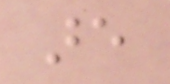are
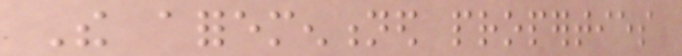The aforementioned properties
